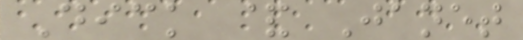Dick & Janet
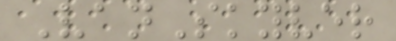VanSkyver
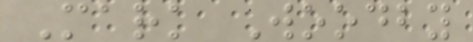Mark Woodby
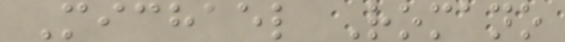Michael Romano
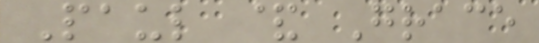Paul & Grace
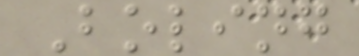Boling
